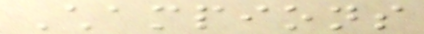Champions
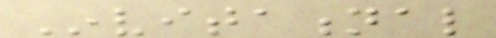Invitational
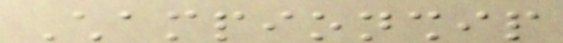Championship
